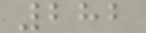282
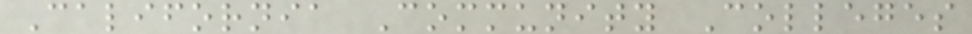California Community Colleges
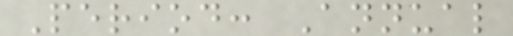Period: Annual
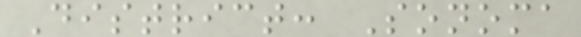District: Sonoma
